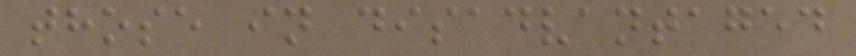those in disadvantaged
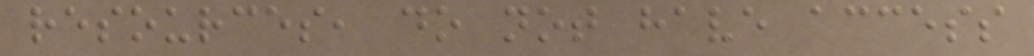resources, do not have access
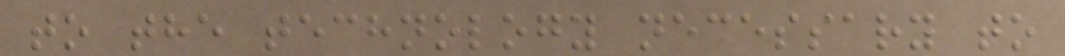to the technology necessary to
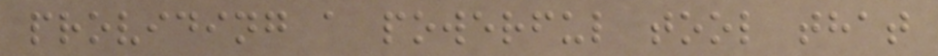providing a powerful tool that
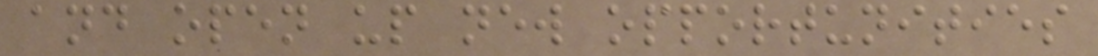and open up new opportunities
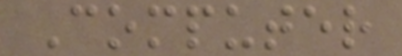Computer
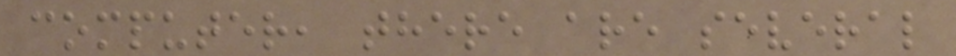computer, there are several
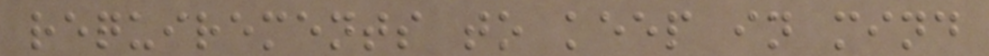requirements to keep in mind
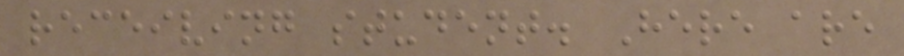receiving student. Here are
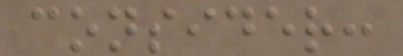consider:
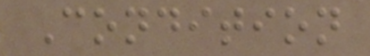Condition
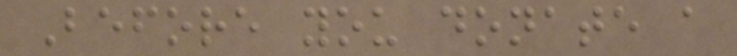Before you donate a
